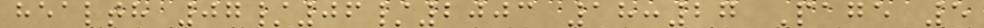health 07/06/2003 18:27 Page 5
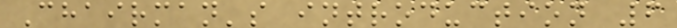Chairman's introduction 6
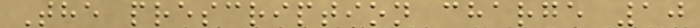The prescription charge 10
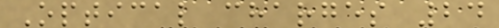Optical charges 24
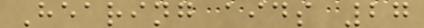Hearing aids 27
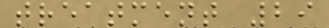treatment 29
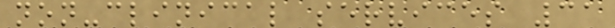non-clinical services 31
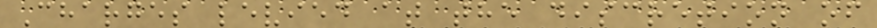Charges levied at the discretion of
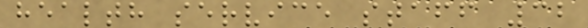health service staff 32
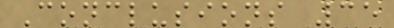Conclusions 35
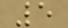5
